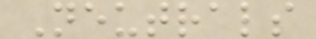Neutrals
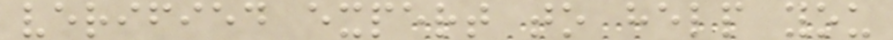verified expert to help you
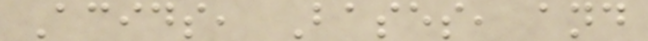Acids, Bases, and
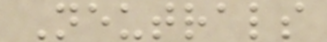Neutrals
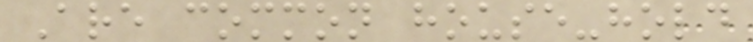Are common house-hold
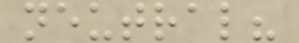neutral?
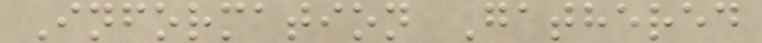Information Gathered
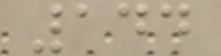144
